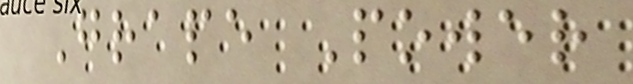Grape Power
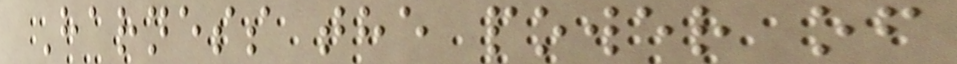Harness the power of
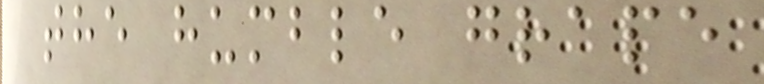the humble grape
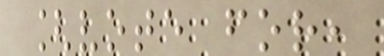[vote for,
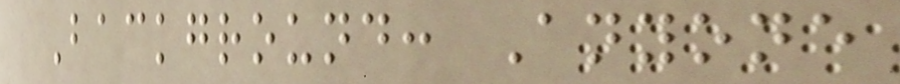Background: Anyone
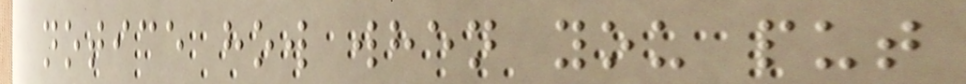notice how when you put
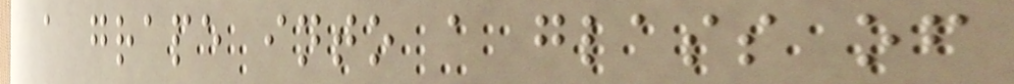a grape into a glass of
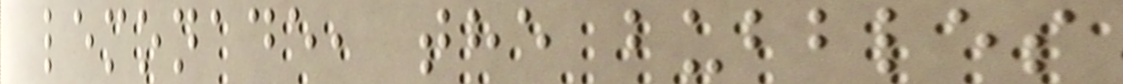lemonade, the bubbles
